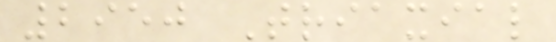2950 Triaxial
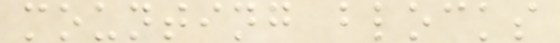mounting blocks
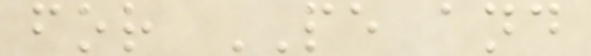for PE and
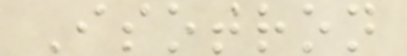Isotron
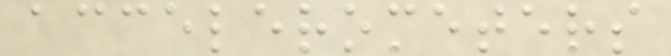accelerometers
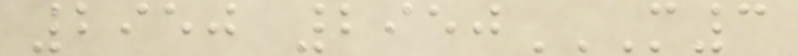2950 2950M3
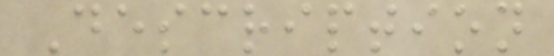Description
